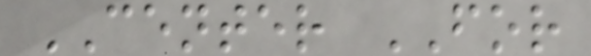CENTER FOR
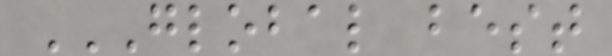GLOBAL BEST
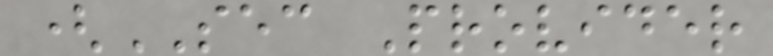(SEC Provider
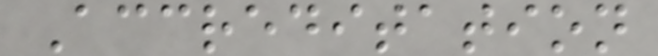Accreditation
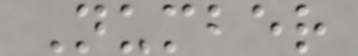Number
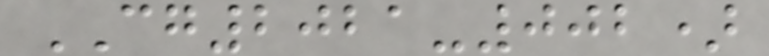CG2021-002)
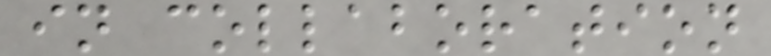in collaboration
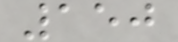150
